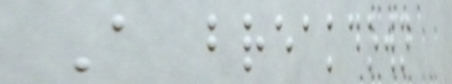A breakdown
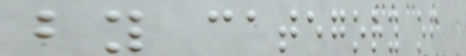by category of
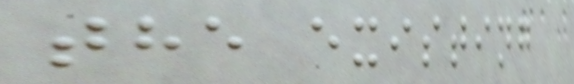the existing
